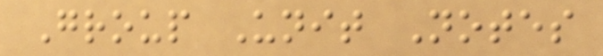Group Unit Notes
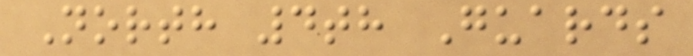North 4th Guards
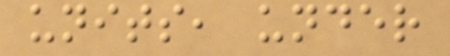units, under
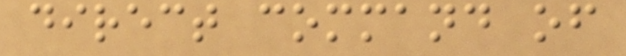direct command of
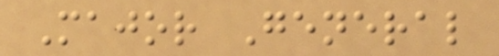Major General
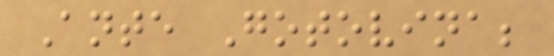Ante Gotovina;
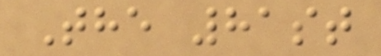The 81st
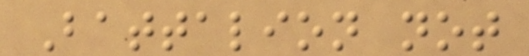Battalion not
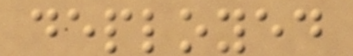deployed
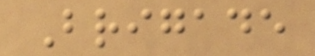Brigade
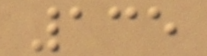135
